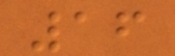16
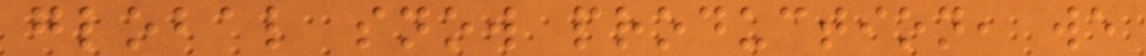global snow production, we
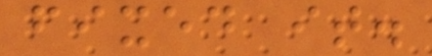fixed it.
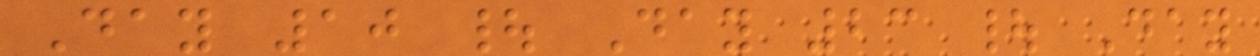Day 10 | Day 23 | Day
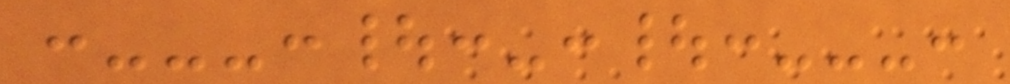:---:|:-:|:---:
